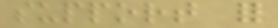support for
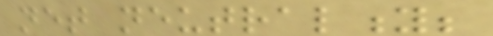net neutrality;
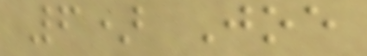6) Joe
